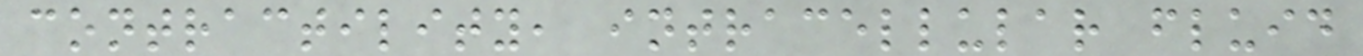contractility, intracellular fluid
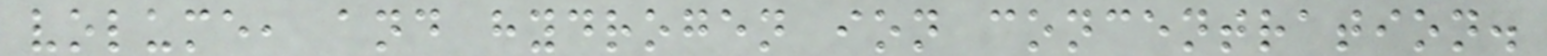volume, and hydrogen ion concentration.
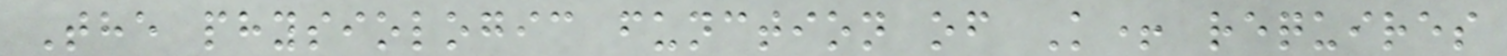The physiologic function of K+ requires
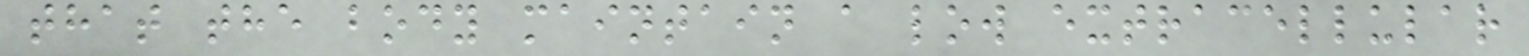that the body maintain a low extracellular
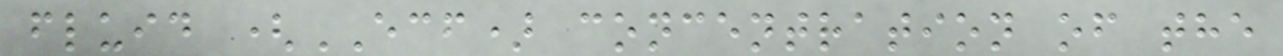fluid (ECF) concentration of the
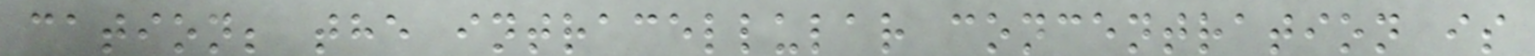cation; the intracellular concentration is
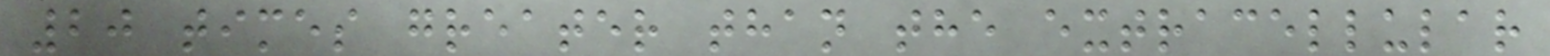20 times greater than the extracellular
